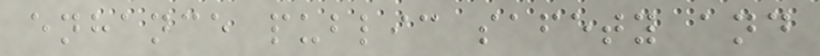enhance public safety and
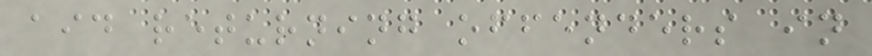aid returning offenders in
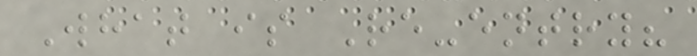What is Re-entry?
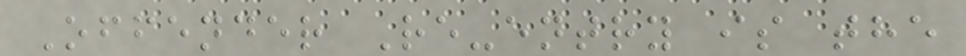Offender Re-entry is the
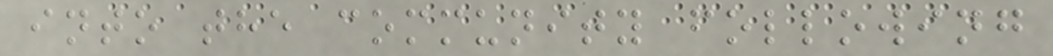into the community following
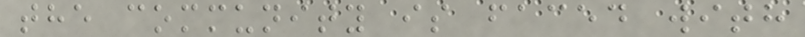the community is faced with
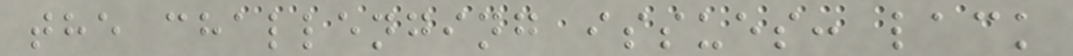the challenging issues: lack
